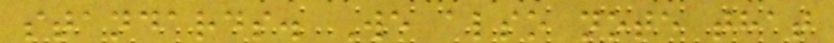standards. We also note that
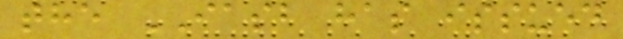the IASB has issued
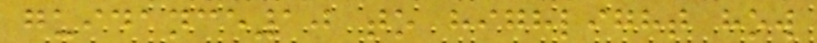guidance10 to highlight how
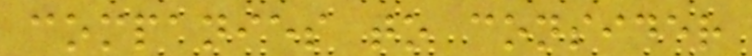companies to consider
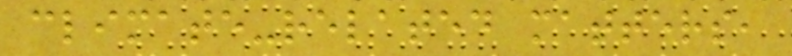climate-related matters,
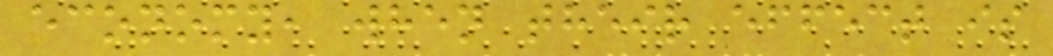economy, when their effect is
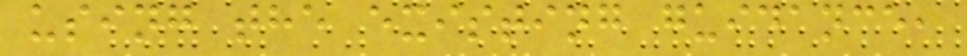using the existing guidance,
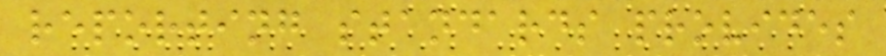reporting standards provides
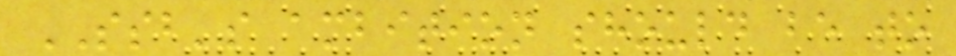SSB's ambition should be to
